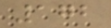172
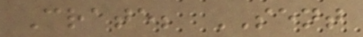Crate; SENT
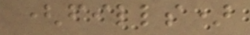(fills)
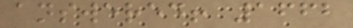answered! 1662
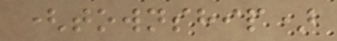(township)
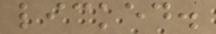licked.
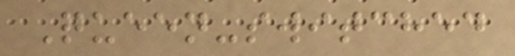Queen-switched
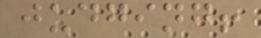judging!
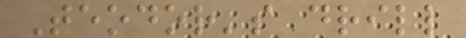Teodor's drill
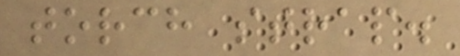torch strap.
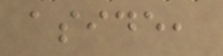aside,
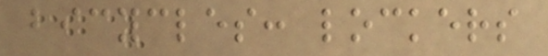bicycles: lockers
